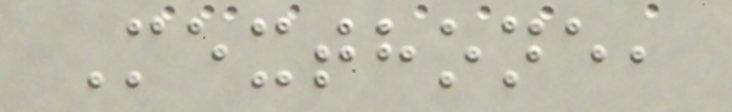Mexthone,
